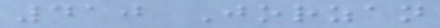410 Jorzan
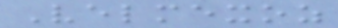Velmexoz
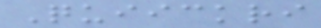Quiickri
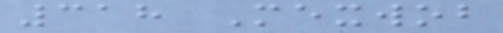318 Mexwob
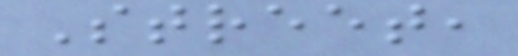Street,
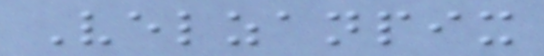Velzanpix
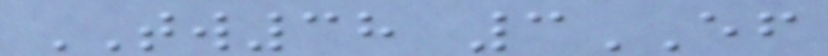TW38 3EF
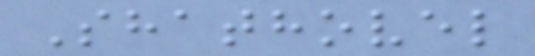Shathovel
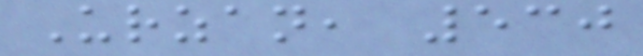Urzan, 530
